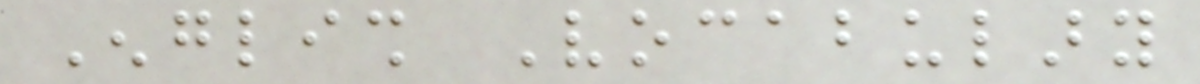English Vocabulary
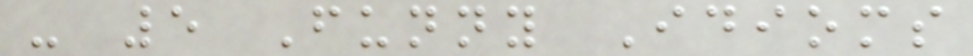- 5 Funny Idioms
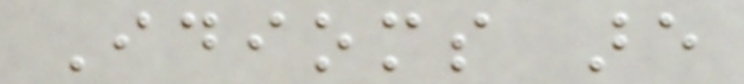Idioms are
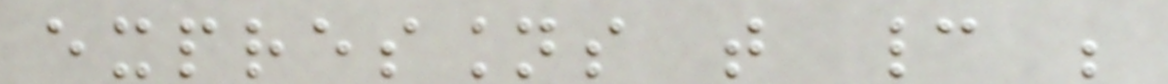expressions that cannot be
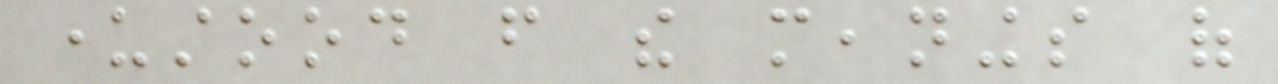understood from the meanings of
